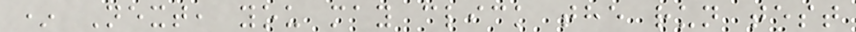* Next, you may click the run test
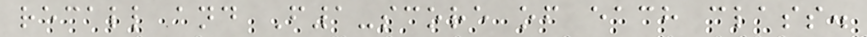recall and F1-score of each class.
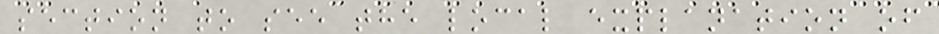section to see the local explanation of
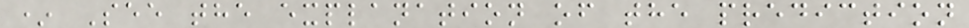* See the explanation of the prediction
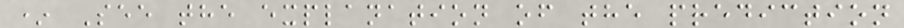* See the explanation of the prediction
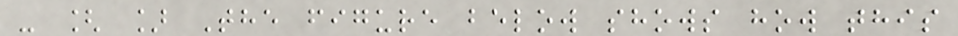- [ ] The figure below shows how this
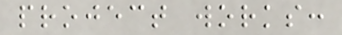project works:
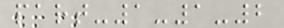part-1-1-2
